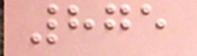875
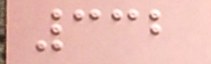332
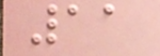11
